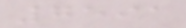7591
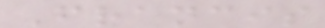Francis
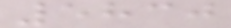5830
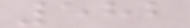582
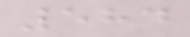584
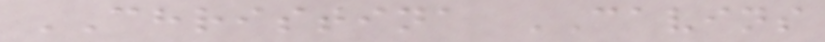CHRISTINA CAVINS
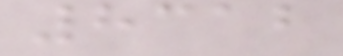8312
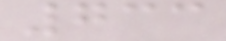733
